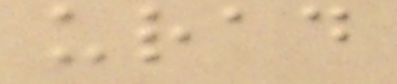urad
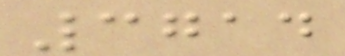3714
